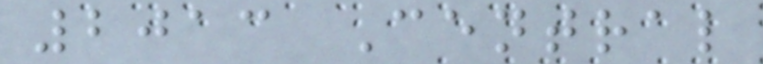2013 Central
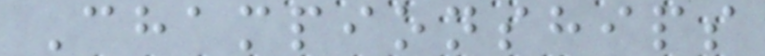Championships
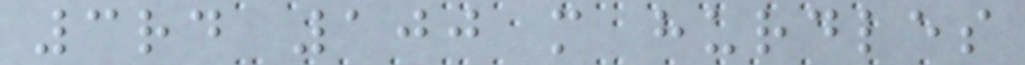3rd 100 m hurdles
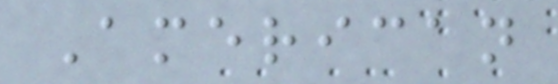American
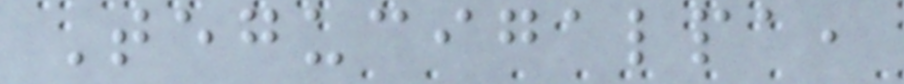Tegucigalpa,
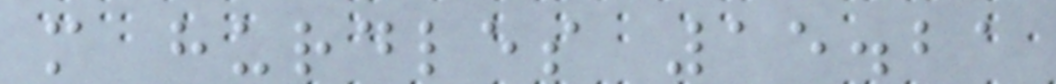m hurdles 15.21
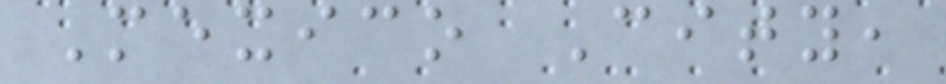Mexico City,
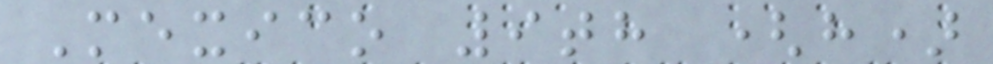Mexico 9th (h)
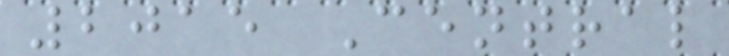2015 Central
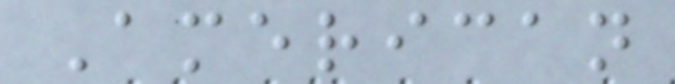American
